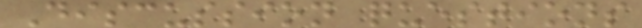Discussion questions
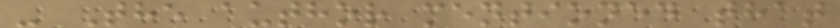- The author mentioned that
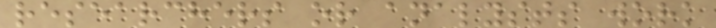researchers or analysts work
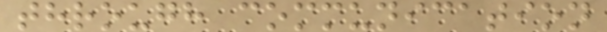through communication
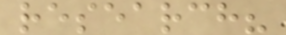research?
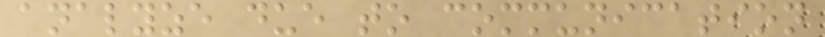analyze due to communication
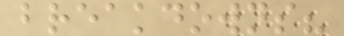breakdowns?
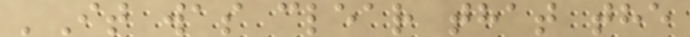'It was clear that the
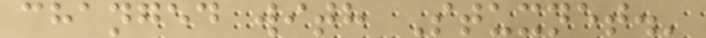changed with Stuxnet.'
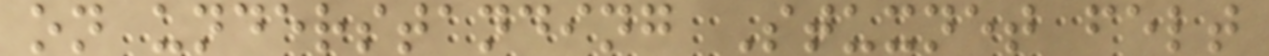on understanding Stuxnet felt
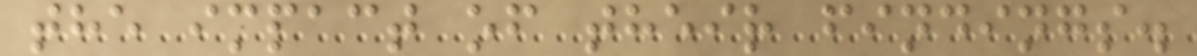the impact of their findings.
